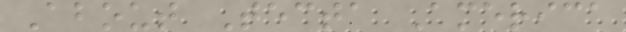About Tecta America
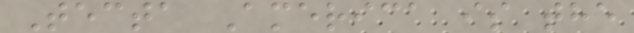Tecta America is the
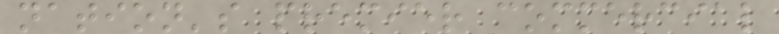nation's premier commercial
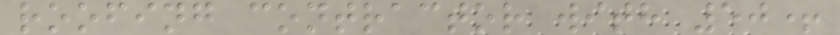roofing contractor with 50+
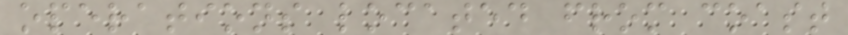operations located from coast
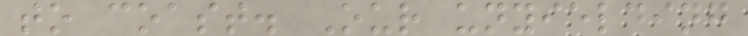to coast. Our unyielding
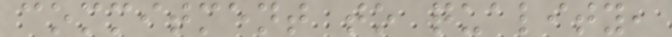commitment to quality,
